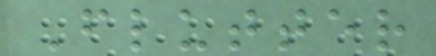Flutter
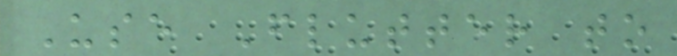Use Flutter to
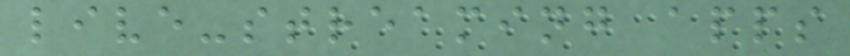live-streaming apps
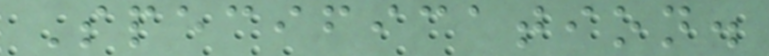Specification.
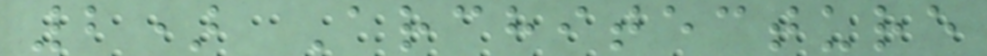2) Architecture
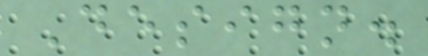Design.
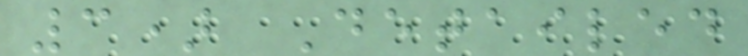3) Detailed
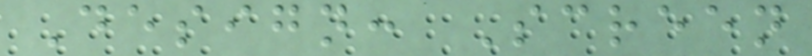Design: Screen
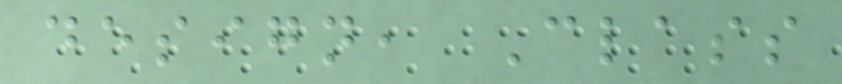design, Class
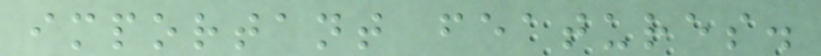important features.
